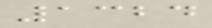1324
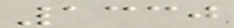1330
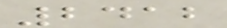2412
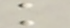k
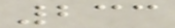233
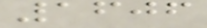1606
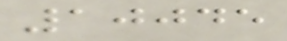10045
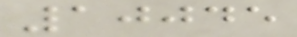10045
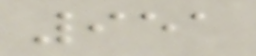951
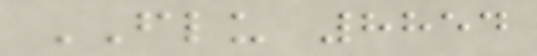FLU 8854
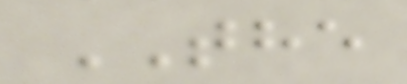THE
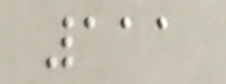111
